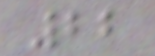22
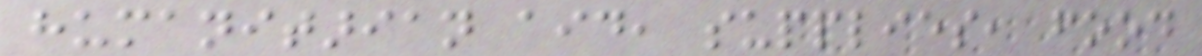humanitarian aid, supplies, food
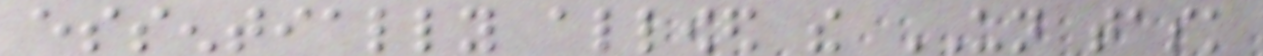essentially allowed the UN task
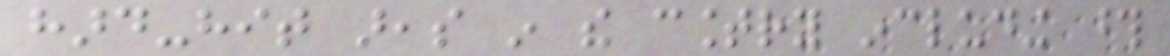hard-hit areas in the country including those
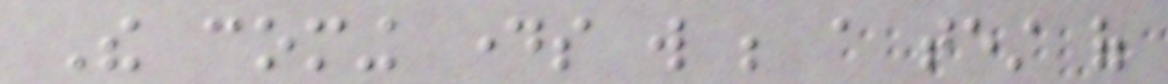The coming days will be a test of
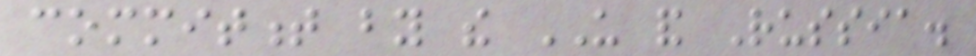commitment by the US and Russia.
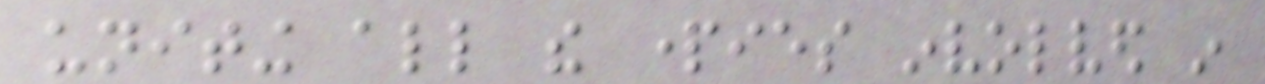uniting all the parties involved in
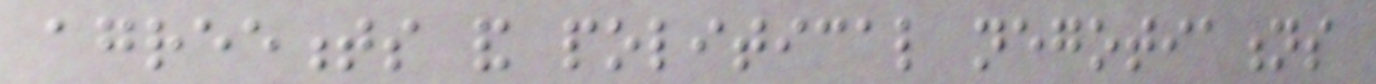agreements and political negotiations
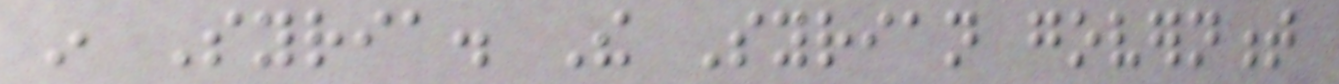in Syria. The Syrian government
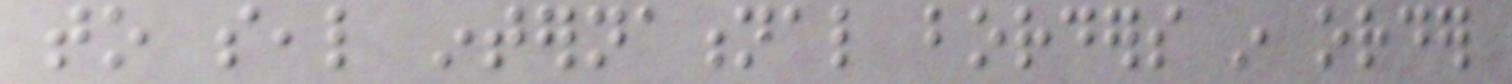to seal international borders in order
